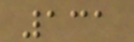131
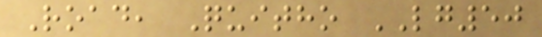Road, Quitho LG50
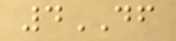4DF
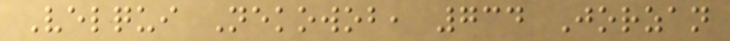Velqui Nekowob, 734 Jorzan
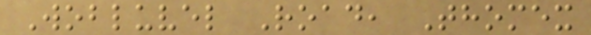Wobluvel Road, Thomex
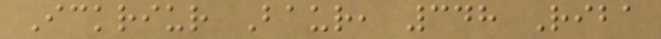Ickriur Baur, 348 Riba
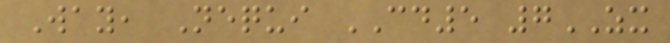Way, Nequi CD5 7ZX
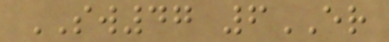SW47 6ER
